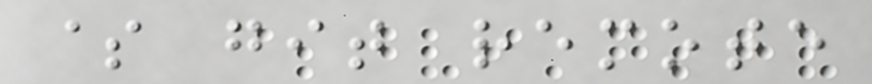$ git remote
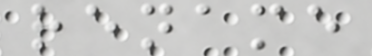rename
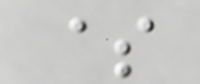$
